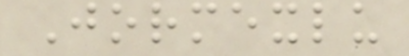Jormexlu
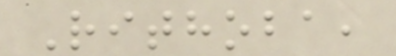Rithoba,
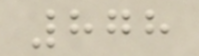878
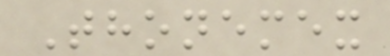Thonemex
